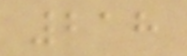218
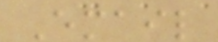Email
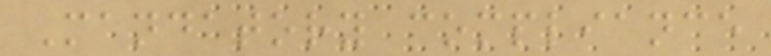Mandatory compliance
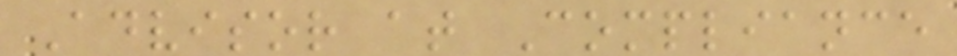Advisor at Compliance
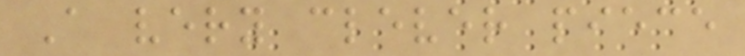A very clever piece
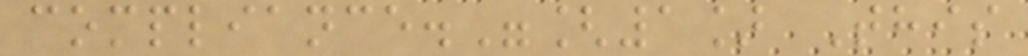compliance."[1] This
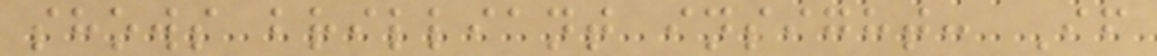shows brilliant insight: If
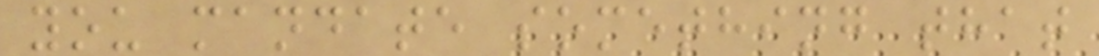you mandate something that
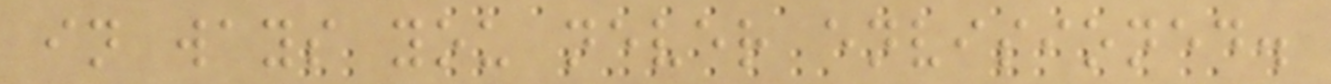in ways you never envisioned.
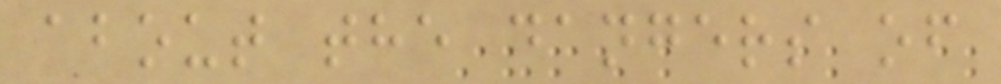about the dangers of
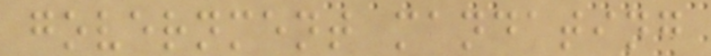government mandating
